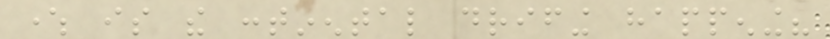where is the continental drifing happening?
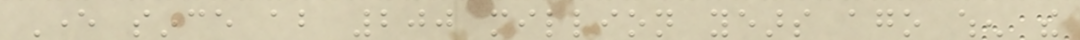Ever since about 200 million years ago when the
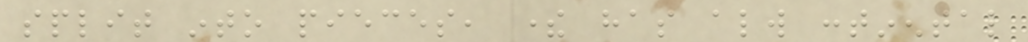split into pieces, there has always continental
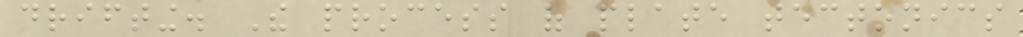drifting. The process of plate tectonics
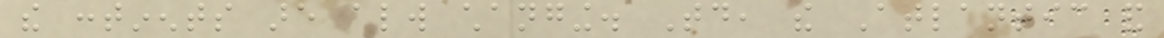the continents are always changing. Today, the Atlantic and
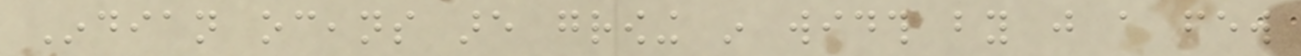Indian oceans are growing in width by just a few
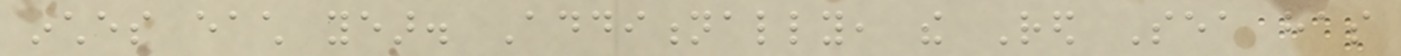inches each year. Additionally, the Red Sea has
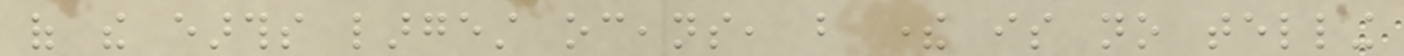of the earths largest oceans, but there is no telling
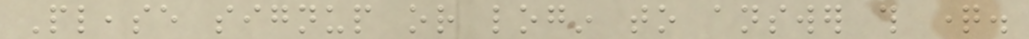Please signup or login to answer this question.
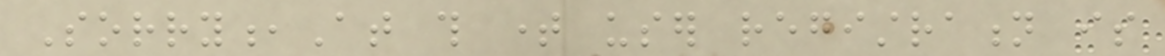Sorry,At this time user registration is
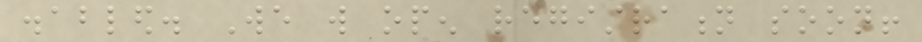disabled. We will open registration soon!
